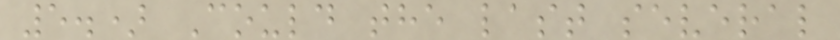5.) Could the last several
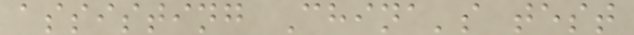assisting China's test
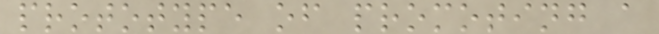prototype of promoting a
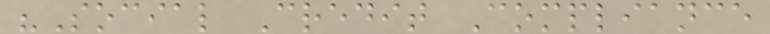"Social Credit Compliance
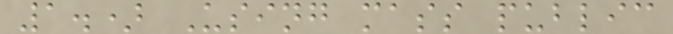1.) Using mass public
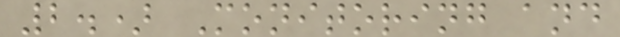2.) Monitoring and
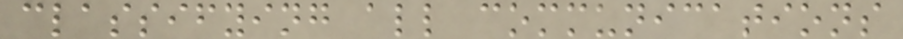classifying all communications
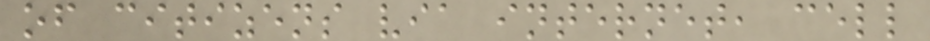of citizens via internet, cell
